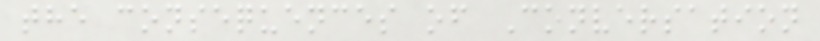the consequences of Conversation
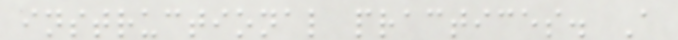instructional practices. A
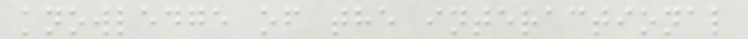knowledge of the interactional
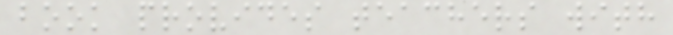book provides teachers with
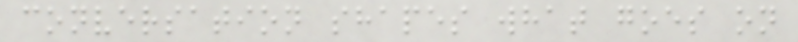conversation shapes what goes on
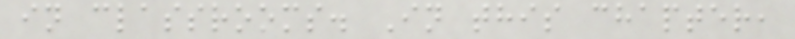in classrooms. In this chapter,
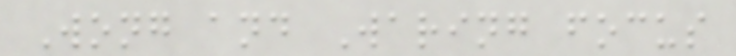Wong and Waring focus
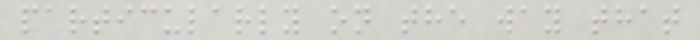particularly on the way that
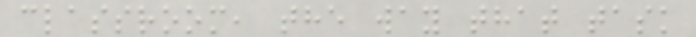classroom, the way that task
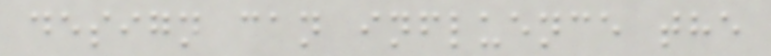design can influence the
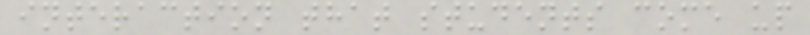interaction that students come up
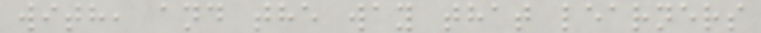with, and the way that learners
